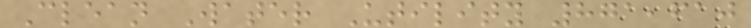Clean Water Utility 871,610
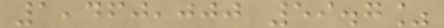1,460,000 59.7%
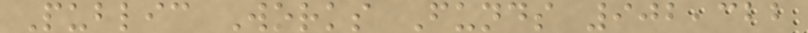Public Works Funds 902,322
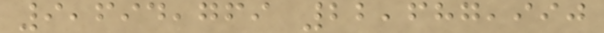9,694,769 22,687,990
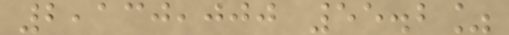2,130,000 55.2%
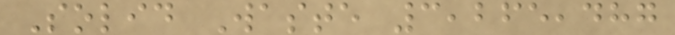Solid Waste 3,265,487
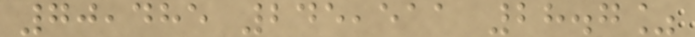70,485 245,511 28.7%
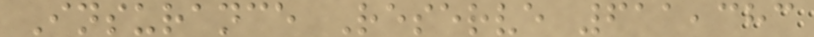Insurance Reserve 611,383
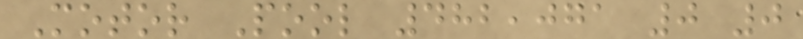Motor Pool 482,071 0 0
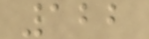122
